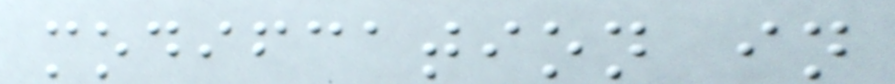modifcation in
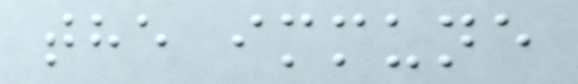the immune
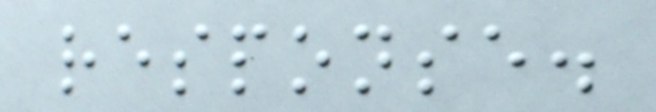response.
